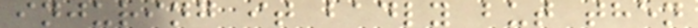injuring it badly but then
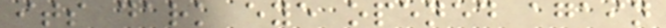its dark eye opened again
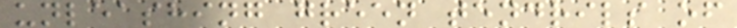unleashing green tendrils of
